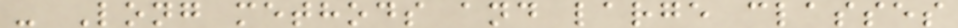- Long methods and large classes
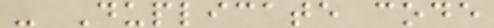- Duplicate code
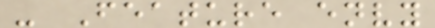- Feature envy
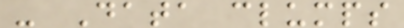- Data clumps
